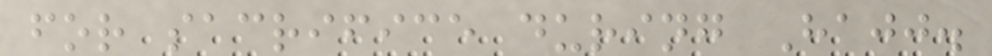for sacrifice during Hajj.
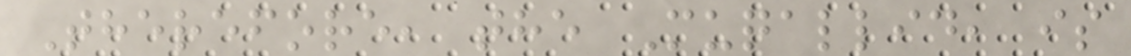Therefore, the Muqallid, is
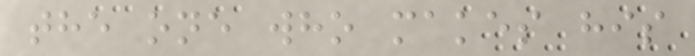the one who makes his
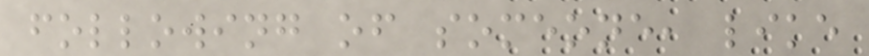following of someone, like
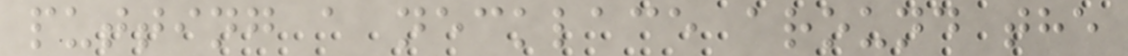putting a necklace around the
